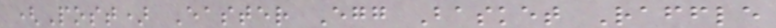(Post) Easter Egg Basket Raffle
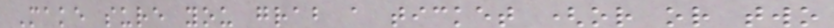Make sure you grab a ticket (or or two
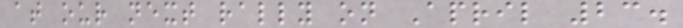at our next rally on April 23.
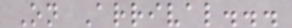On Arrival...
